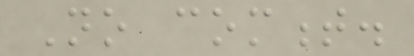No comment.
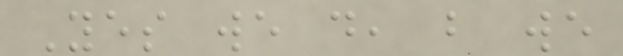Yes we do, but we
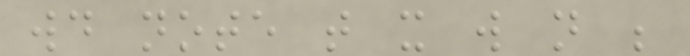would note that it will not be
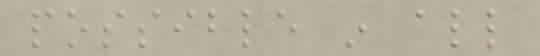possible in all
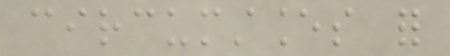circumstances for
